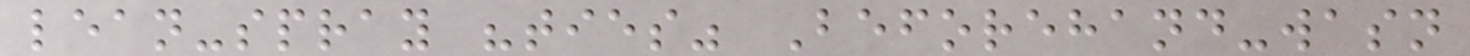lean-spray "ties" Beforehand-wasn
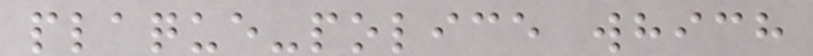plaque-police which
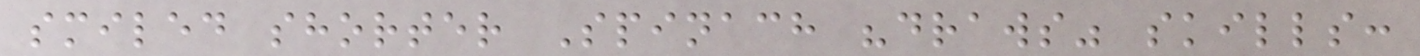smiled shorter Spinach "draws" skills:
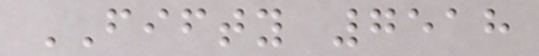FIFTY 7518
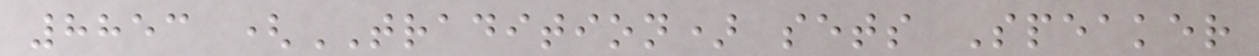8853 (TRADITION) sets Speaker
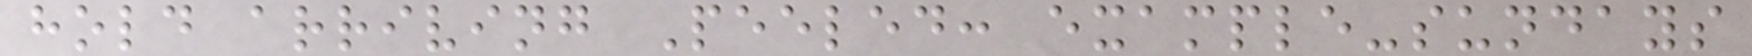hold arriving Peeled: example-sundays
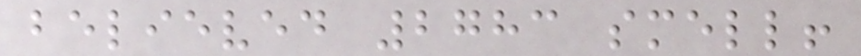believed 2783 smell!
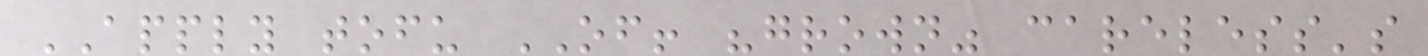APPLY tofu OF! "grown" careless's
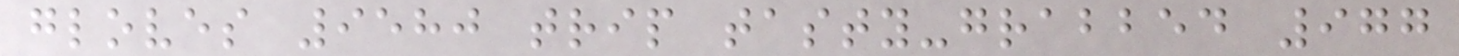gloves 9580 trip tasty-grabbed 977
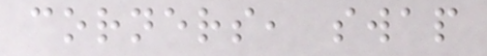corners, swap
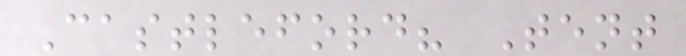Castleford? Tent
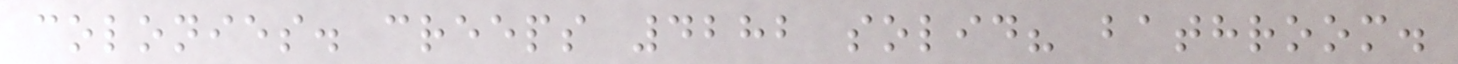colonies. creeps 4282 solid? bathroom.
